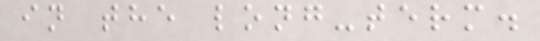in the long-term.
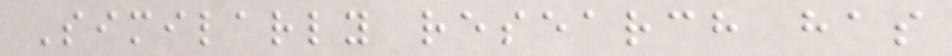Similarly research has
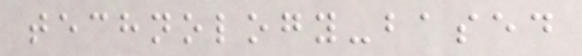technology-based
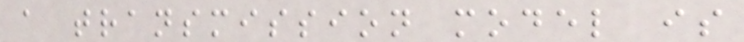a transmission model is
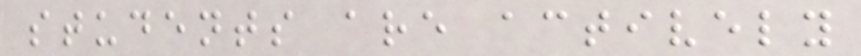students are actively
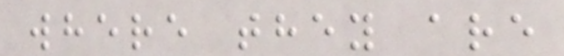where they are
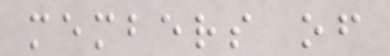members of
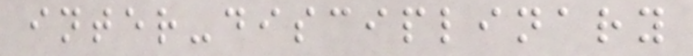inter-disciplinary
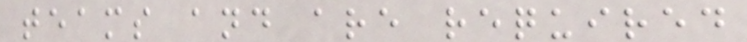teams and are required
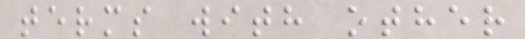terms with other
